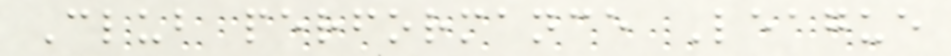Club performance League
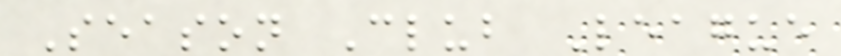Season Club League
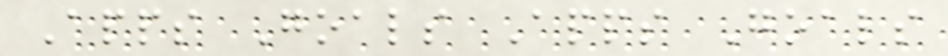Apps Goals Apps Goals
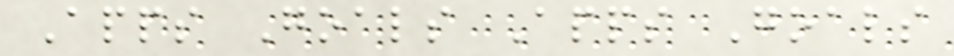Apps Goals Apps Goals
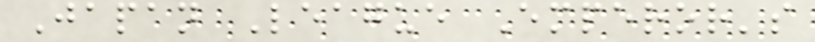Japan League Emperor's
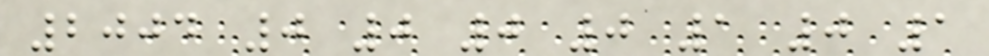2004 0 0 0 0 1 0 1
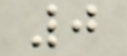0
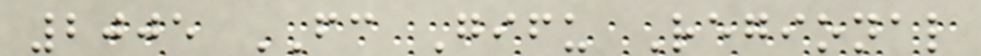2005 FC Gifu Regional
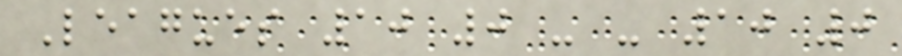Leagues 10 0 - - 10 0
